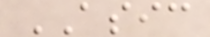ASIC
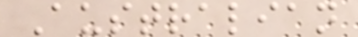Australian
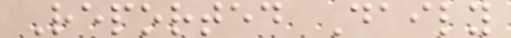Reported Daily
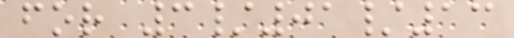for 3/01/13
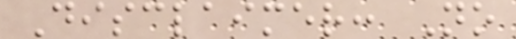Disclaimer: No
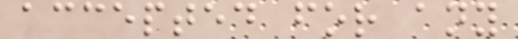accepted for any
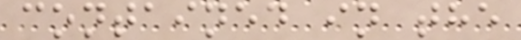contained in the
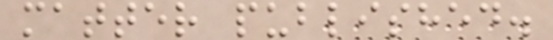matter published.
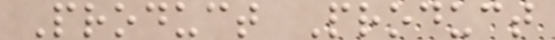Product Product
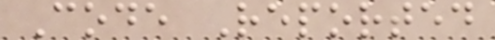Code Reported
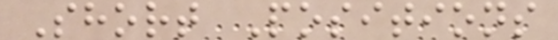Short Positions
